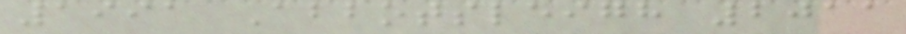1991 Abbotsleigh 2011
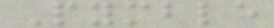Pymble
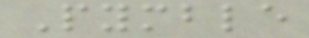Pymble
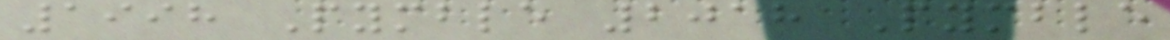1998 Pymble 2018 Pymble
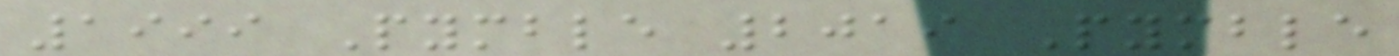1999 Pymble 2019 Pymble
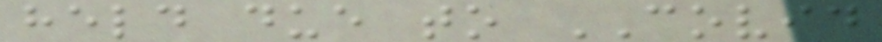held due to COVID
